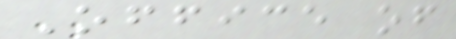Office of
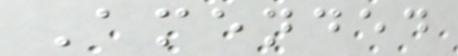Amended
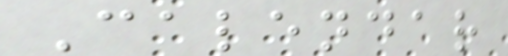Calendar
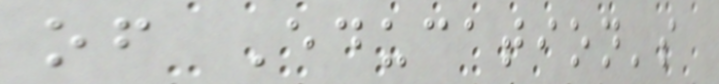of Education's
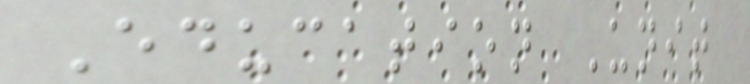Education Unit
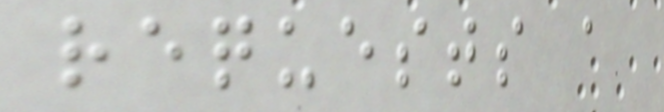requests a
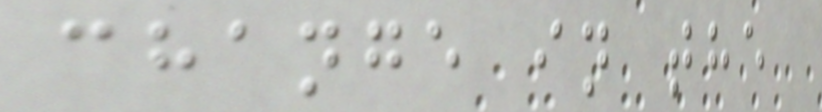change in the
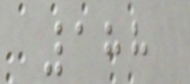188
